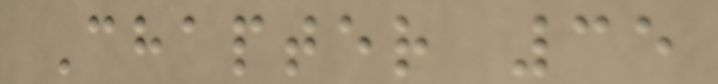Chapter 35
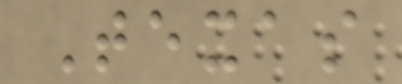Texas
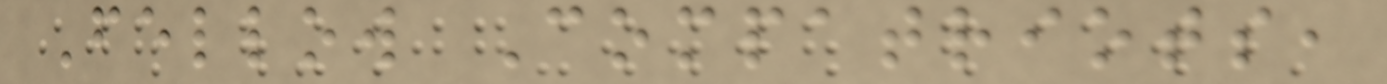Fellow Compatriots,
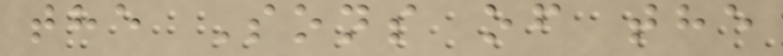the Sons of the
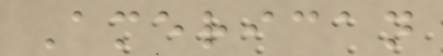American
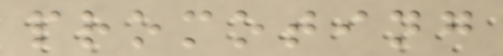promoting
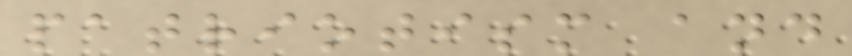patriotism and
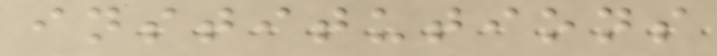institutions
